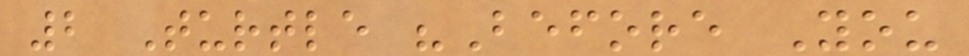2 Turtle "Before You
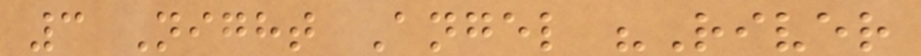3 Night Angel "River
